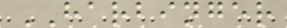HARBINGER
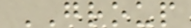GROUP
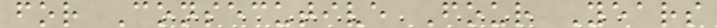for Consecutive Four Years
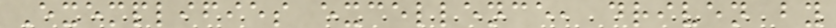Exemplifies excellence, driven by
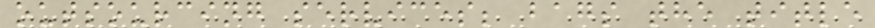outsourcing services; bags the title
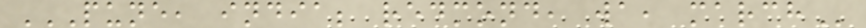PUNE, INDIA; REDMOND, WA, MARCH
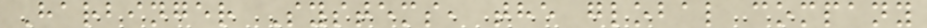Harbinger Systems, the global company
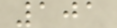101
